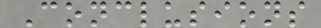Conclusions
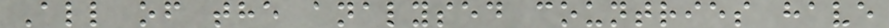All of the analysed countries have
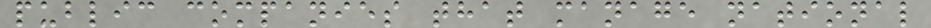public companies that manage national
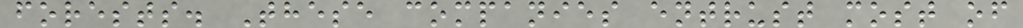forests. These companies entrust most of
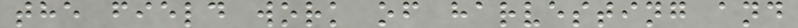the field work of harvesting and
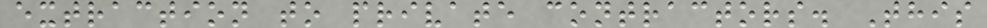extraction to private contractors. This
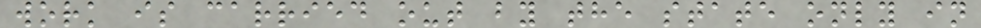work is carried out by the state only in
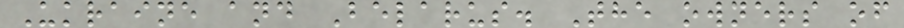Ukraine and Belarus. The owners of
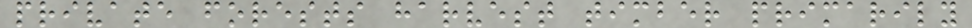private forests harvest timber primarily
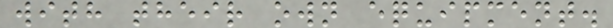with their own equipment.
